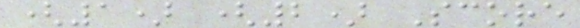(1) (2) Score
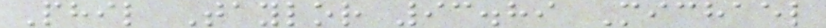Phil Taylor 93.89 Michael
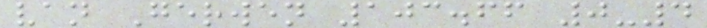van Gerwen 103.66 0-4
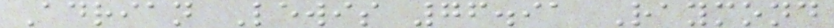Adrian Lewis 76.91 Raymond
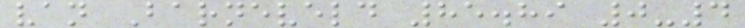van Barneveld 85.89 0-4
